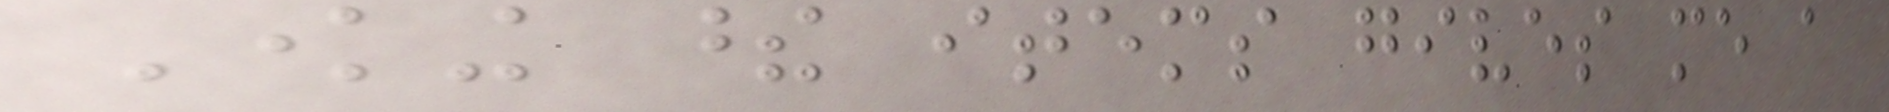Knowing these items gives me a
